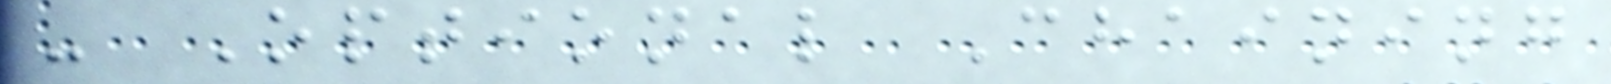- Optional Chaining
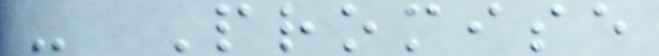- Promise
